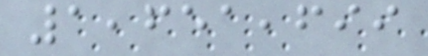1,651,699
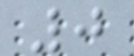0
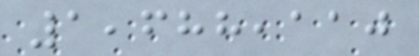1,688,110
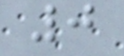0
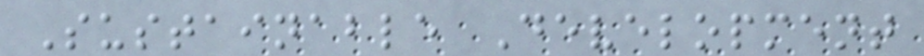Sustainable Development
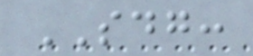SDG:
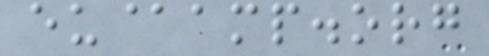eu@amp.org
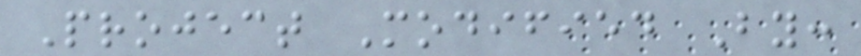Project Modified By:
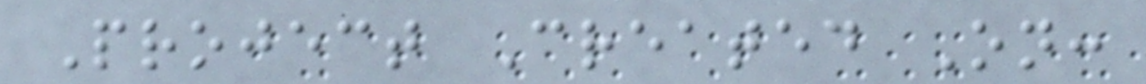Project Created On:
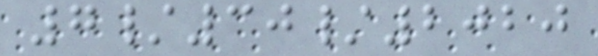7/30/2020
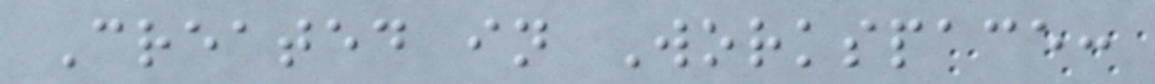Created in Workspace:
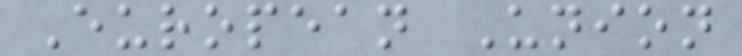European Union
